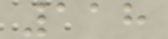118
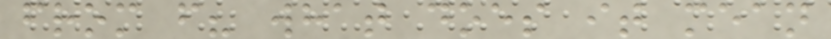from f? what does it mean
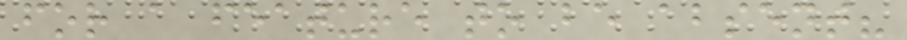for a feature to be absent?
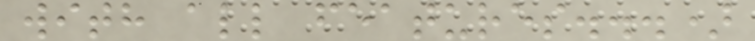with all features...)
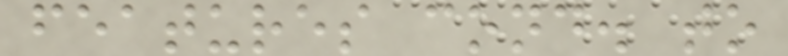features cond. to
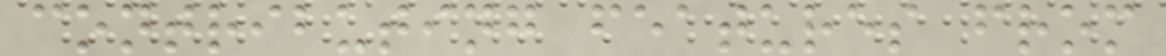contributing features from
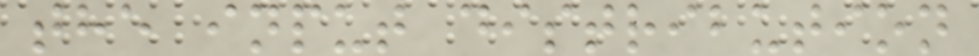the input distribution
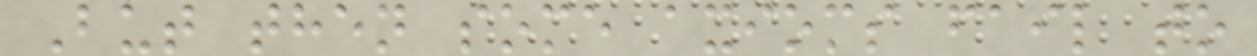But then some axioms fail to
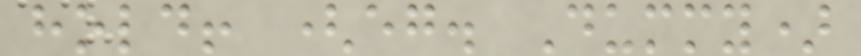hold! (eg. Dummy)
